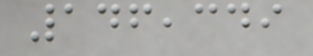146,349
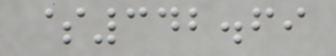$342.69
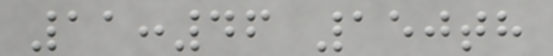11:46 150th
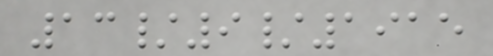13/9/1915
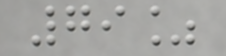79%
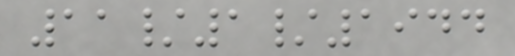11/1/1944
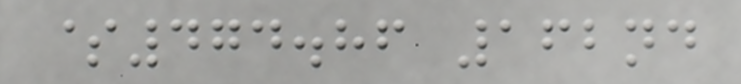$474.86 162nd
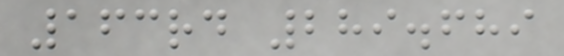163rd 289.689
